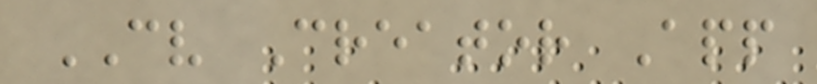CV Creator App
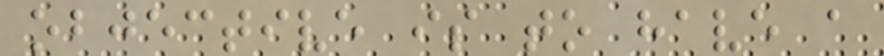objective is to have a
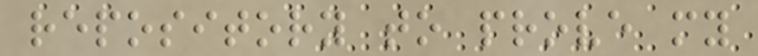repository to prove my
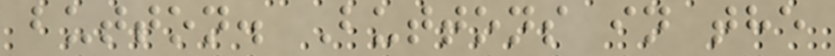button. Buttons in the
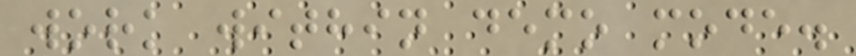work within demo mode.
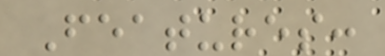Features:
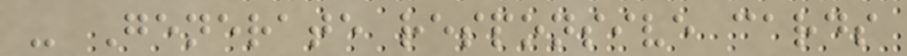- Generate responsive cards
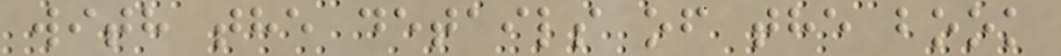with the details of the book
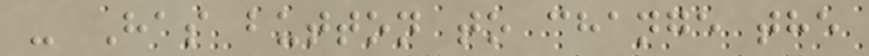- Has button to change the
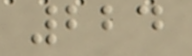224
